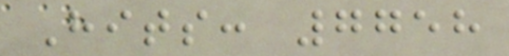Hits: 7758
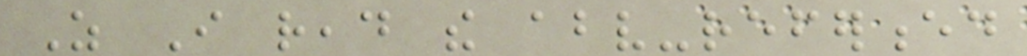As I read the above-referenced
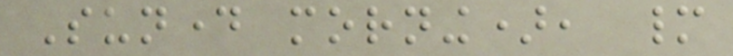Sunday morning), many
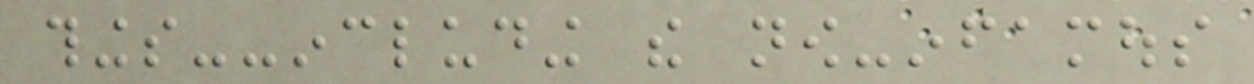things--including the now-infamous
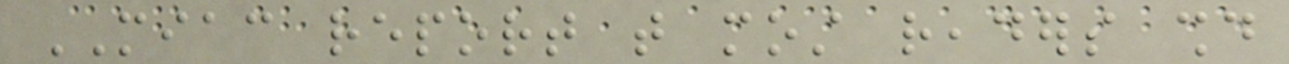MIAC report that most readers should
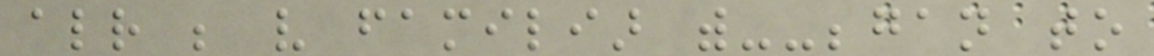already be very familiar with--began to
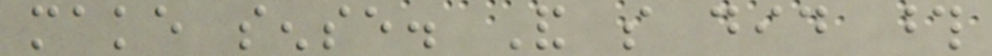make sense. And so did those
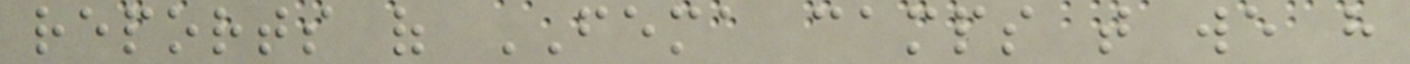reports of FEMA camps that we have
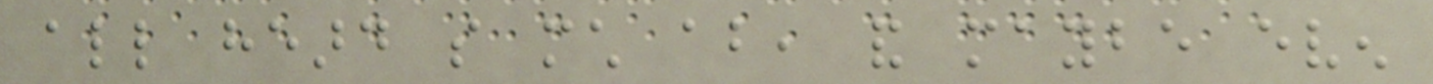all heard so much about, and maybe even
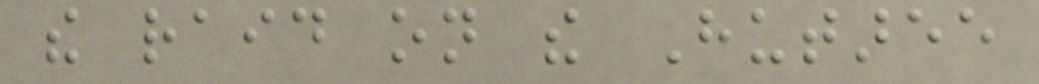the raid on the Hutaree
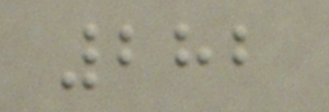282
